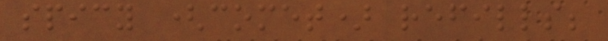spicy (comet) refills;
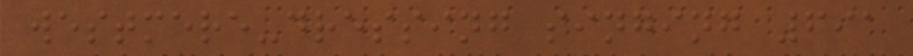westmere-dressing singing 691
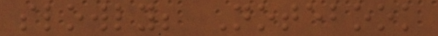slowly; Notebook
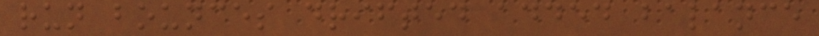run bounces drifted added balance
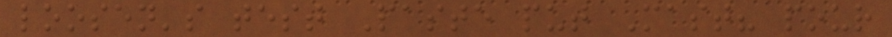loosen's test Paste put Mast? pour
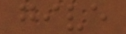give
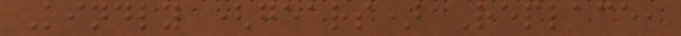Kindly (gears) Replace,
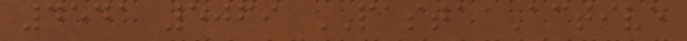4541 5069 PASTA Active
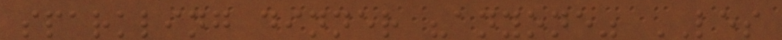sparkling dinner "anyone" LES
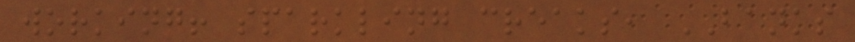working! sparkling creaks, BANKS
